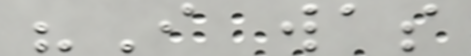"I was
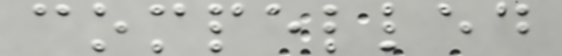compelled
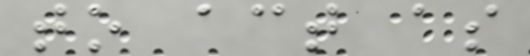to act as
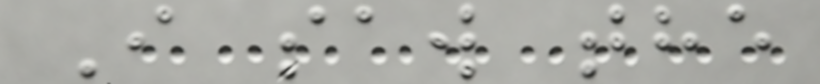I saw the
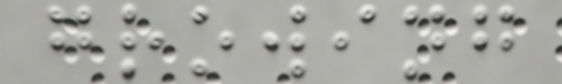growing
